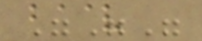"""
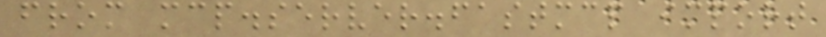from mcp.server.fastmcp import
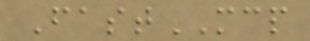FastMCP
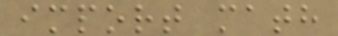import math
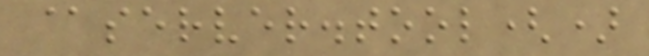@server.tool()
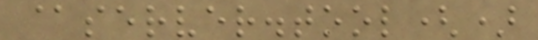@server.tool()
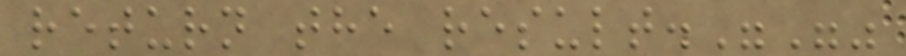return the result."""
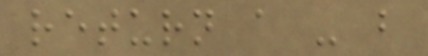return a - b
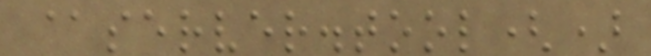@server.tool()
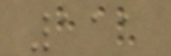111
